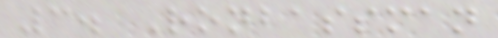3. Ronbassman
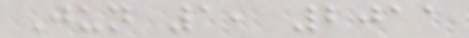Jun 1, 2011
